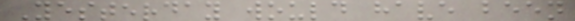Yesterday would have been
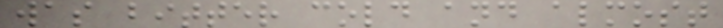was bitter cold and almost
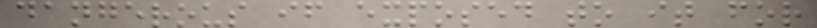dangerous if exposed to it for
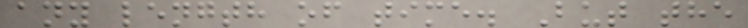any length of time. But the
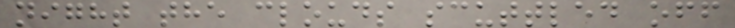night the clouds scuttled off
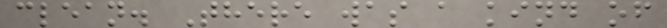clean. There was a kind of
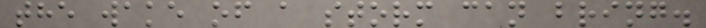the wake of a storm can bring.
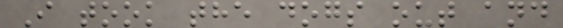I took the dogs out and
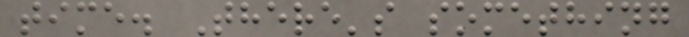time. There's something
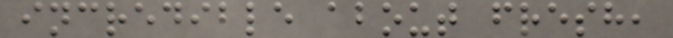incredible about fresh,
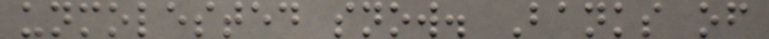unmolested snow. Banks of
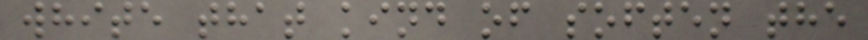white that kind of soften the
